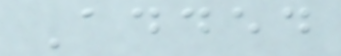Added
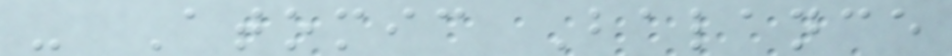- Atomic Balance
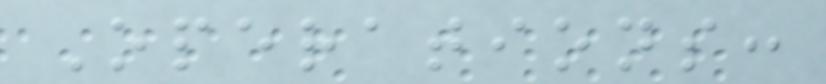Operations:
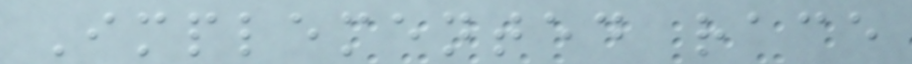Implemented race
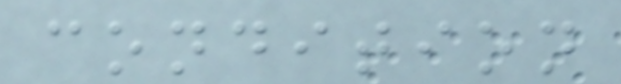condition
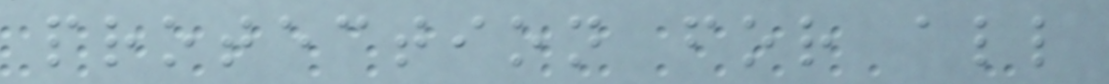protection for all
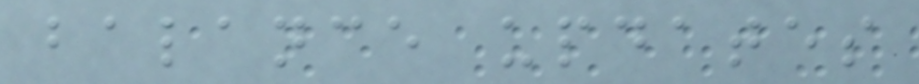balance updates
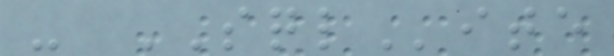- SQLite
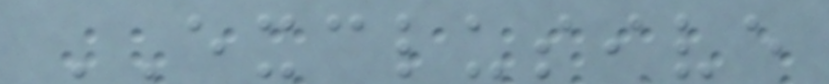EXCLUSIVE
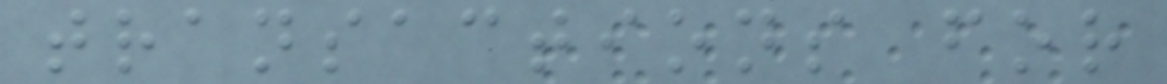transactions for
